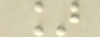]
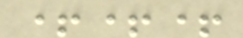+++
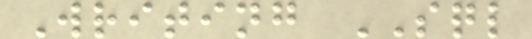Writing SQL
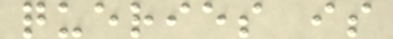queries is
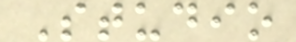Studio
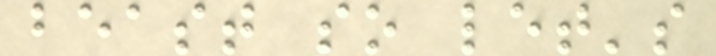beast so let's
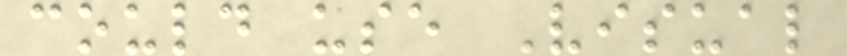could use Visual
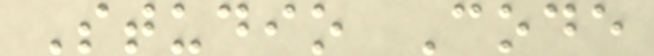Studio Code
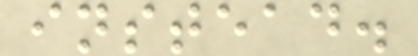instead.
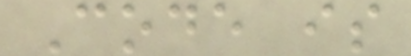Code is
